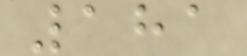181
